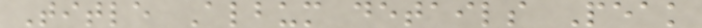Title Album details Peak
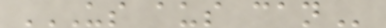US AUS CAN
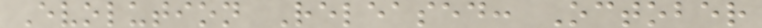Evolution Released: October
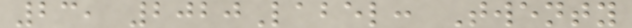23, 2020Label: Twenty
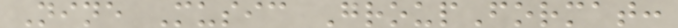Nine Music GroupFormat:
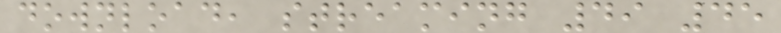download, streaming 49 45
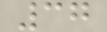37
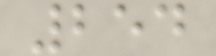254
